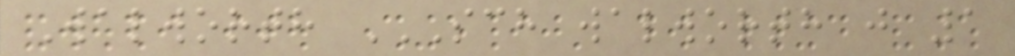Walworth SCH WALWORTH J 1
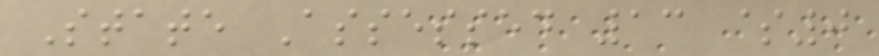State Assessed 13 $0
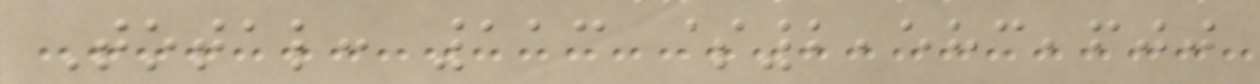Total: 113 $2,583,600
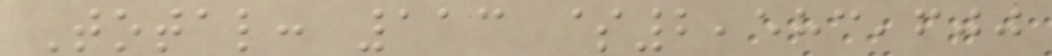Total: 113 $2,583,600
